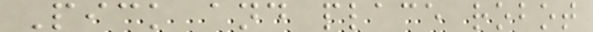Pick and place robot
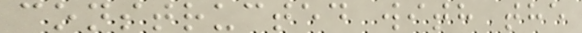constructed with the
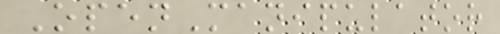OpenManipulator
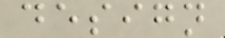design
